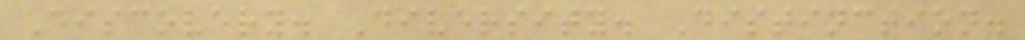Discovery. Diversity. Distinction.
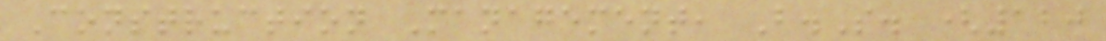Construction Management, B.S. (120
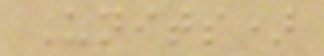Units)
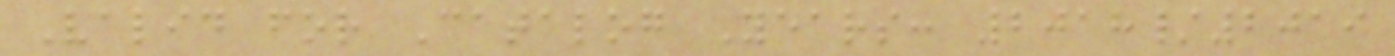Valid for Catalog Years: 2018/2019
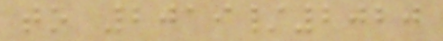to 2019/2020
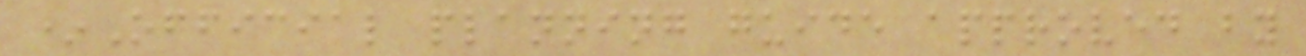*Official planning guide approved by
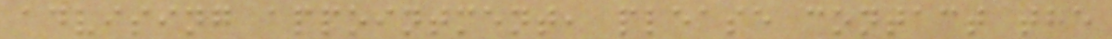advising appointment, please contact the
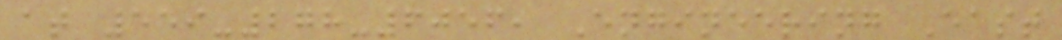at 559-278-6056, Engineering East
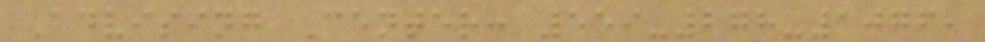Advising Center: 559-278-1076,
